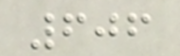606
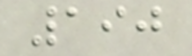190
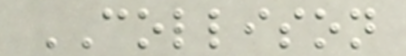COLLISON
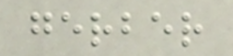gerber
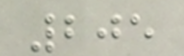205
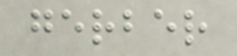gerber
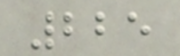225
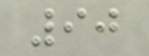90
